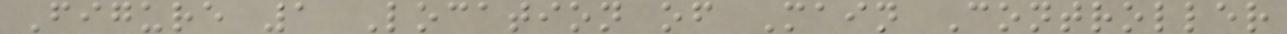Figure 1 Location of Main Controller
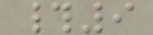#9
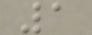1
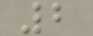2
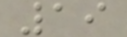19
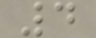4
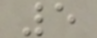5
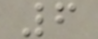6
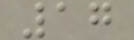17
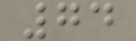74
